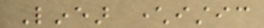Linear characteristic
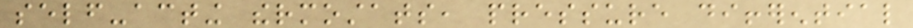self-acting thermostats, pressure differential
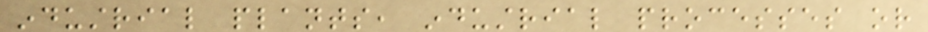industrial plants, industrial processes or
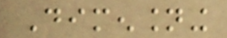Dimensioning
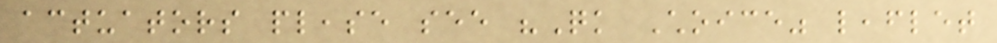actuators please see "Quick Choice" leaflet
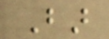Bar
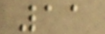11
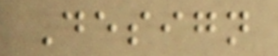Design
